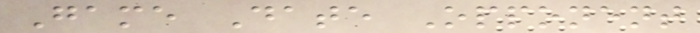Game Date Opponent
